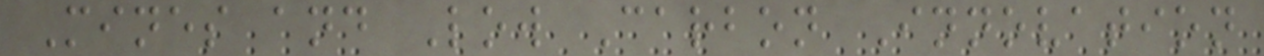Mines and Low Carbon Innovation
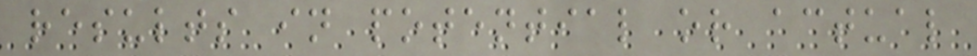results in potential or actual
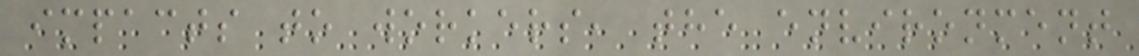impacts to workers, the environment
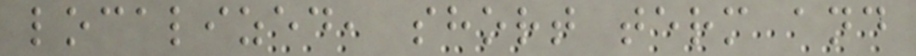localized, short term and
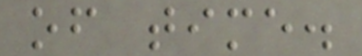of time.
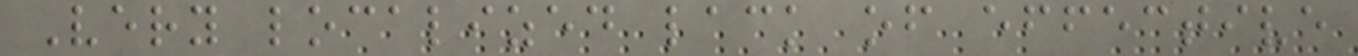Very localized lack of effective
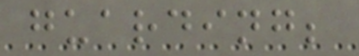guarding;
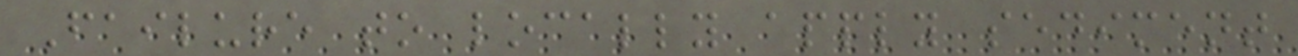Failure to locally apply sediment
